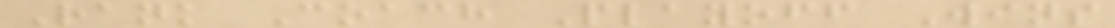Rank Coach Playoff Wins
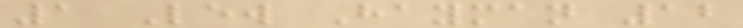1 Lew Hayman 12
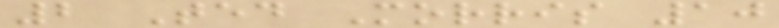2 Ted Morris 10
